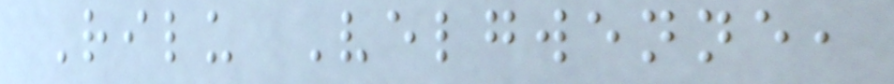Rilu Velgwenne,
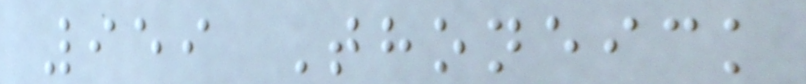959 Thoneick
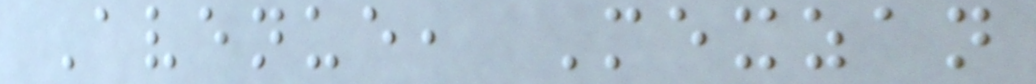Avenue, Mexzan
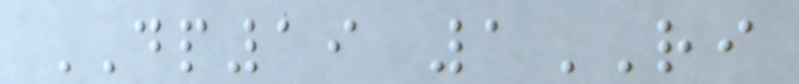DP19 1RI
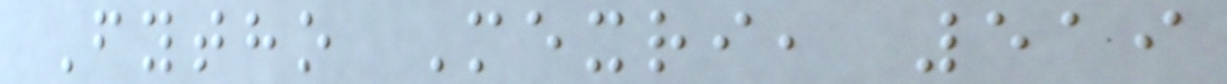Fytho Mexri, 519
